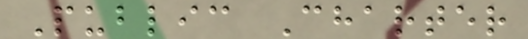Public Charter
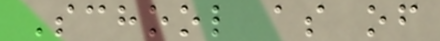School as of
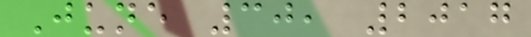June 30, 2017
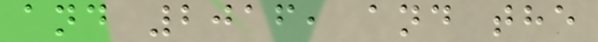and 2016, and the
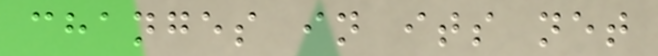changes in its net
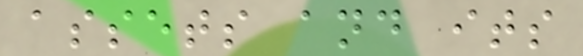assets and its
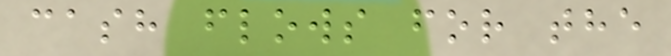cash flows for the
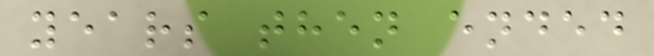years then ended
